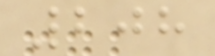208
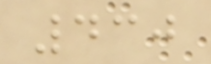430
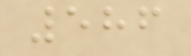586
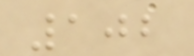102
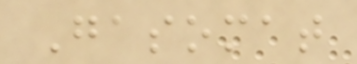Gasomat
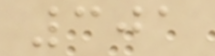301
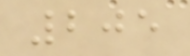205
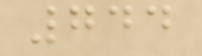744
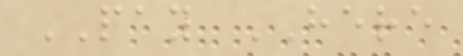PAY HERE
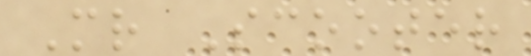Mr Scooter
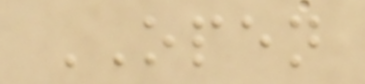OPEN
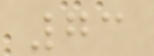73
